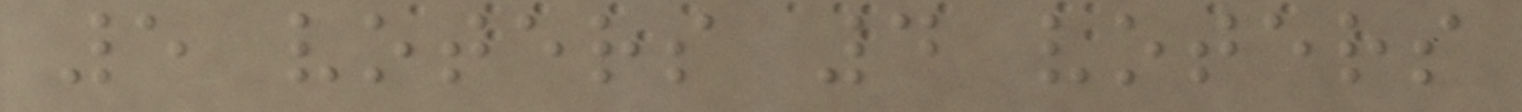5 voters 4 voters
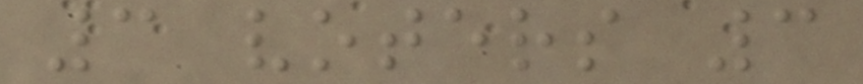3 voters 3
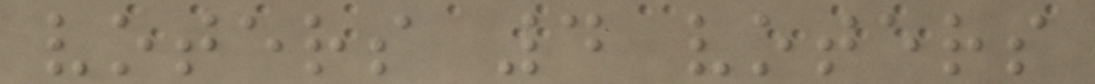voters 4 voters
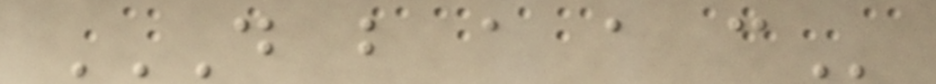D B A A C
